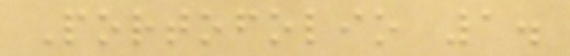Portofolio 1.
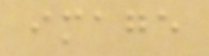image
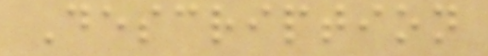Description
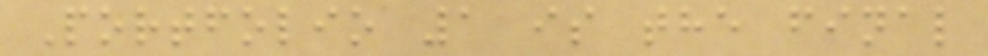Portfolio 1 is the final
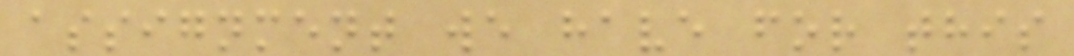assignment we have for this
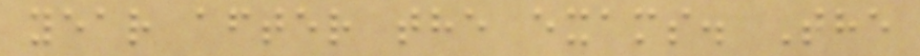year after the exams. The
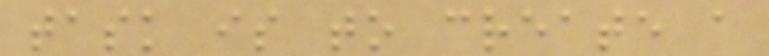task is to create a
